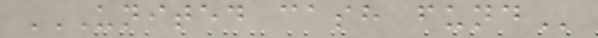UNITED CASH FUND
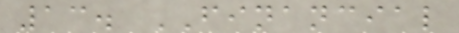13. FINANCIAL
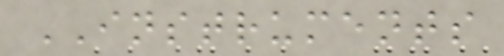INSTRUMENTS
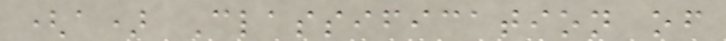(a) Classification of
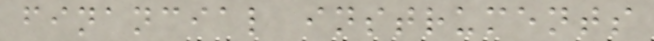financial instruments
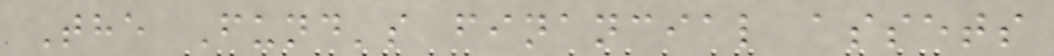The Fund's financial assets
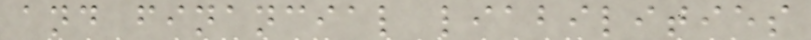and financial liabilities
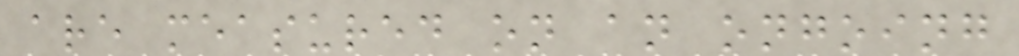are measured on an ongoing
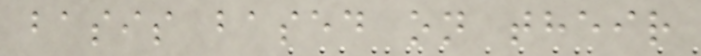basis based on their
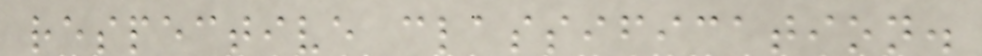respective classification.
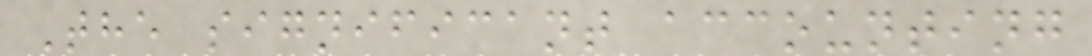The significant accounting
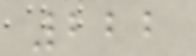222
